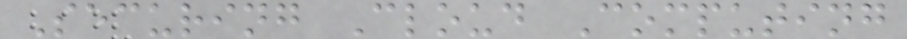Securing Cloud Computing
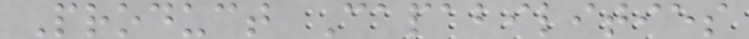Product Capabilities
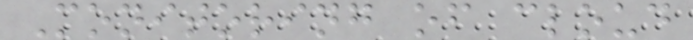Monitoring of cloud
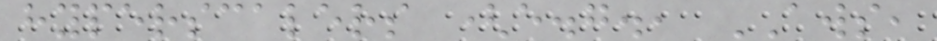hyperscalers (e.g., AWS,
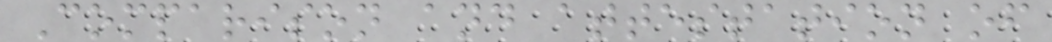Comparison and attestation of
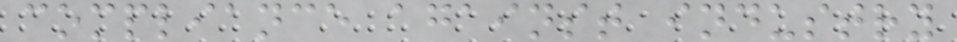compliance against industry
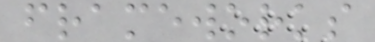frameworks
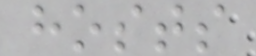hosts
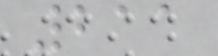211
